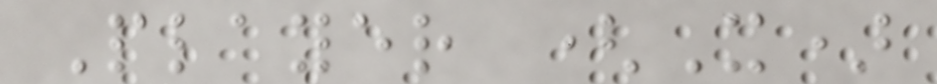Player (X)
